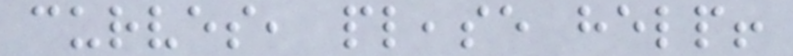curves, please help!
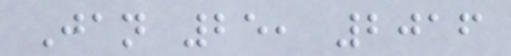Jan 25, 2016
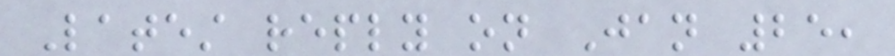Latest reply on Jan 25,
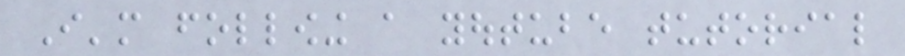I'm following a youtube tutorial
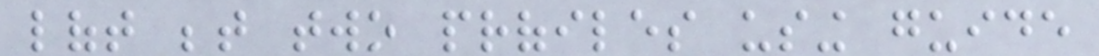loft between two profiles using guide
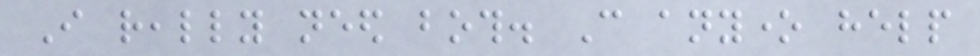I really need both. Can anyone help
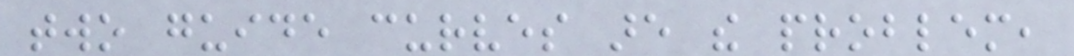two guide curves are the problem,
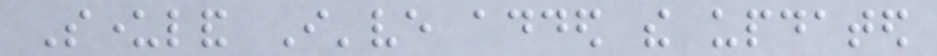Sunderland I've added the updated
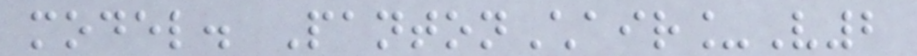model. PantonChair_V2
